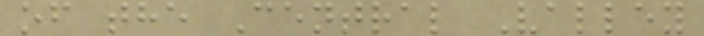of the Central Valley
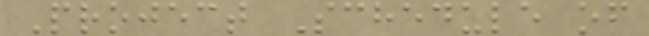Project Schedule of
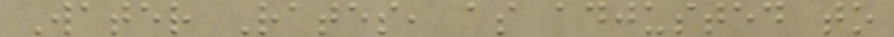Water Rates, as adjusted to
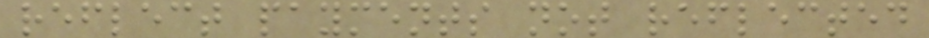reflect payments not reflected
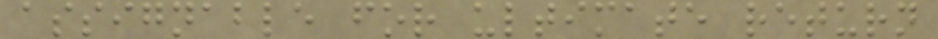assignable for ultimate return
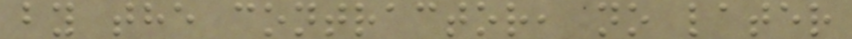by the contractor, no later
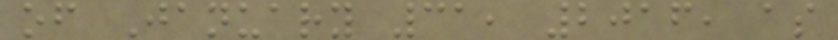of January 31, 2016, as
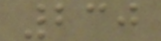230
